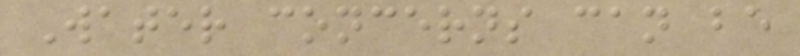Water concerns can be
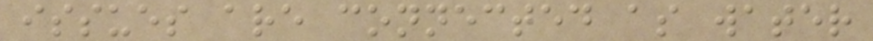issues are connected as water
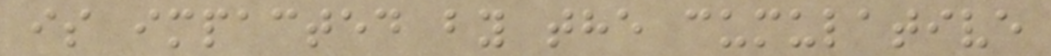is impacted by the cumulative
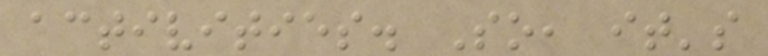activities. So, it's
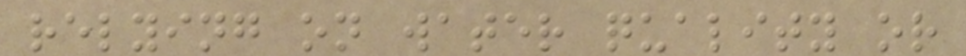relying on water quality or
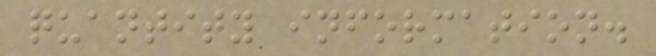quantity information.
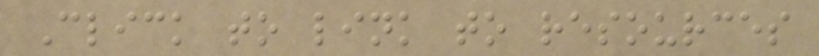Click to link to resources
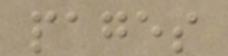pages
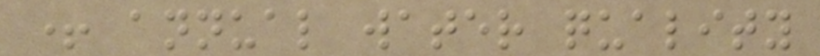+ annual water quality
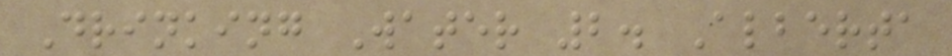Drinking Water 2. Alberta
